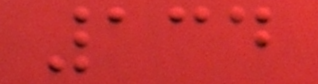134
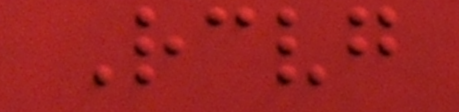Receiving
